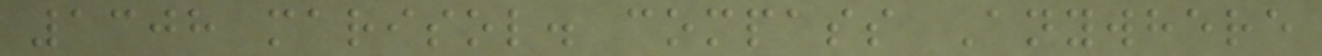1308 marisol. compass Anywhere
